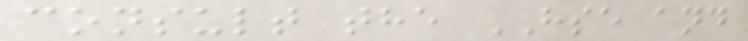consult the HSE and
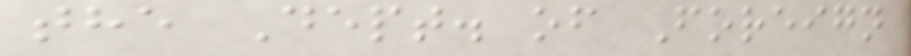the Dept. of Foreign
